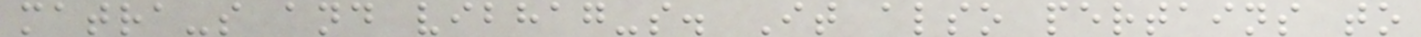matra-s and vibhag-s. It also pertains to
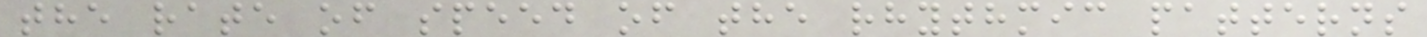the rate of speed of the rhythmic patterns
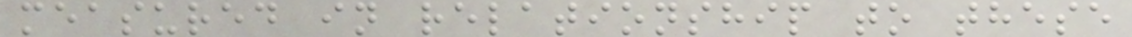measured in relationship to these
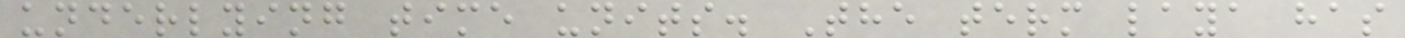underlying time units. The term laya has
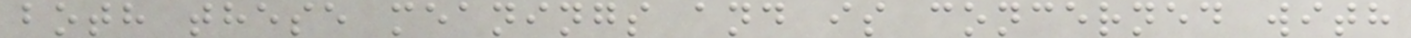both these meanings and is concerned with
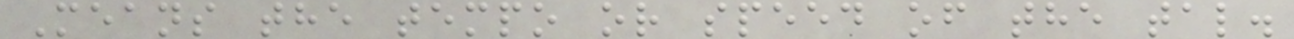Means the tempo or speed of the tal.
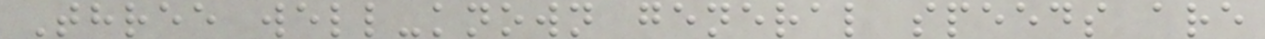Three well-known general speeds are
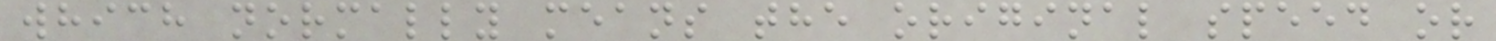which normally means the original speed or
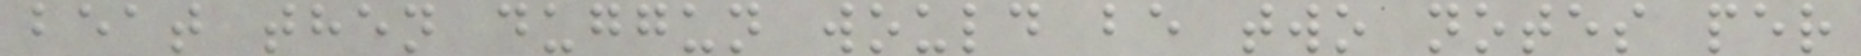beat then duggun would be two notes per
